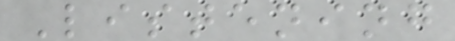Listening
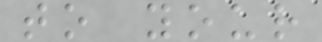to your
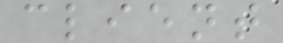client
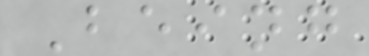Being
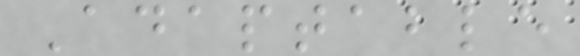Adaptable
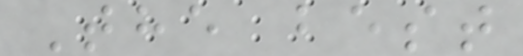The best
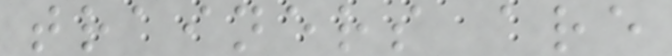trainers are
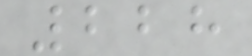228
